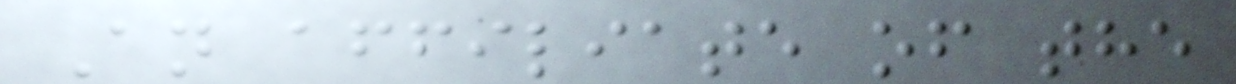An affiliate of the
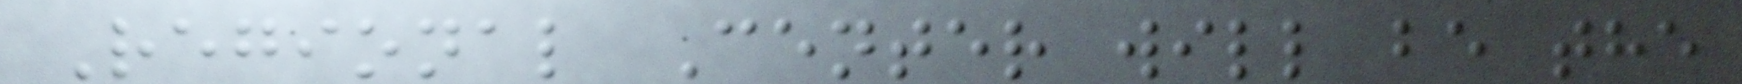Regional Center will be the
